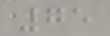75
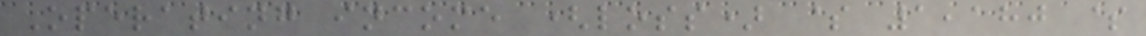Operating income (loss) $ 1,180 $
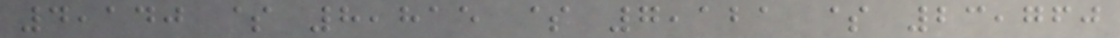4,140 $ 8,815 $ 7,121 $ 23,760
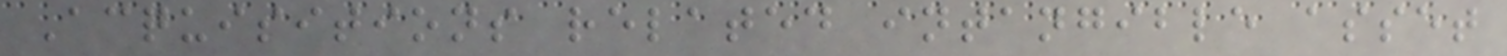Acquisitions related intangible asset
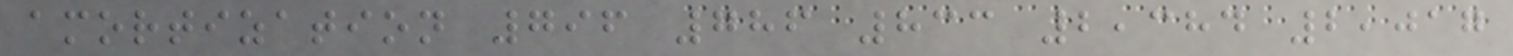amortization 796 786 833 2,384 2,017
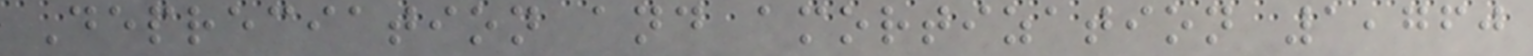Depreciation and amortization 1,760
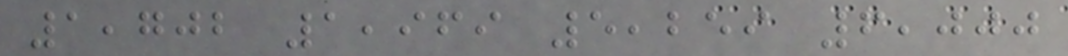1,702 1,969 5,259 6,000
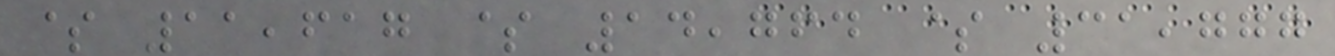$ 11,617 $ 14,764 $ 31,777
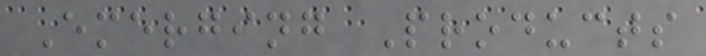Emerging Products
